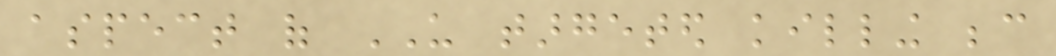aspect of US targeted killing because
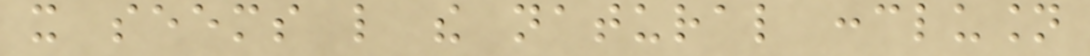it seems like the natural conclusion
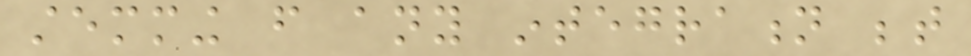stemming from any integration between
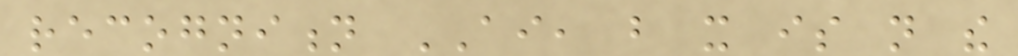recognition AI, but it is not the
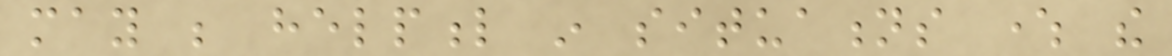may be helpful in situations where the
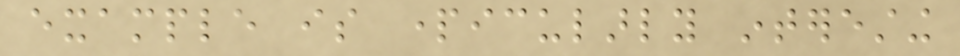example is particularly interesting
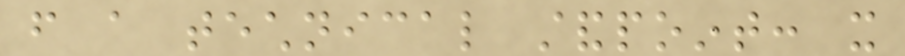from a technical standpoint: it
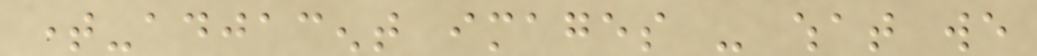time-adjacent images - what we
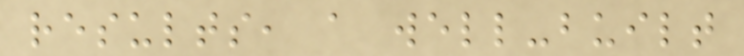results, a well-built
